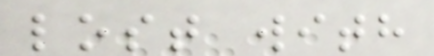lost with
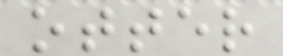otter
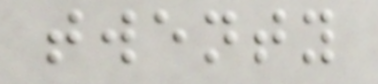twenty
